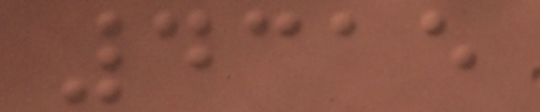4315
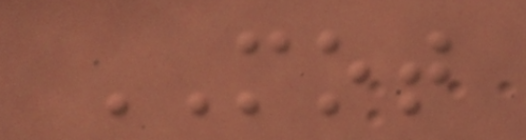MOT
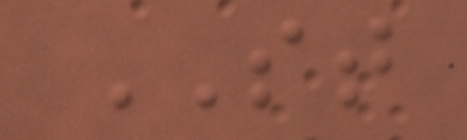ST
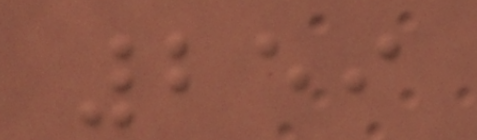259
